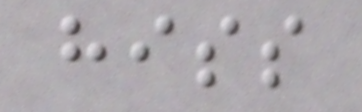hiss
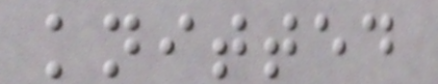knitted
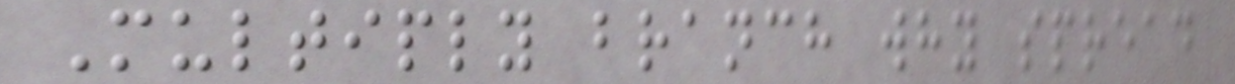Multiply branch why spread
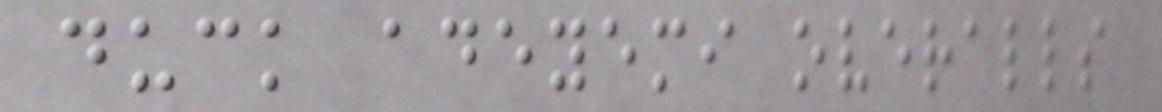duck adeyemi overalls
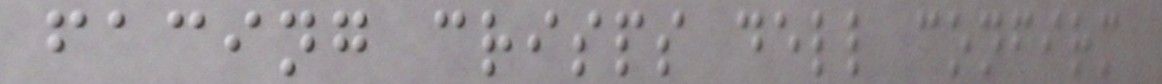facing crisps dell confirm
